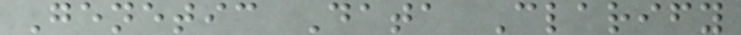Genetic Data Clarify
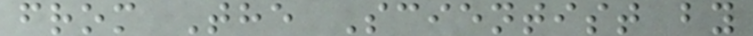from The Scientist by
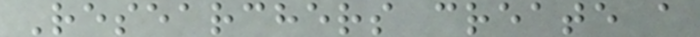Researchers create a
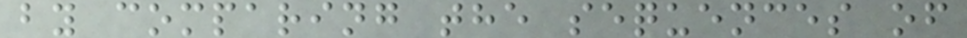by comparing the sequences of
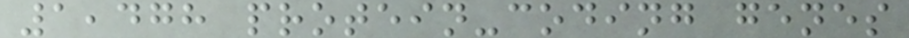1,478 protein-coding genes
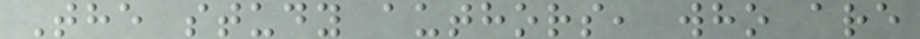The study authors, who are
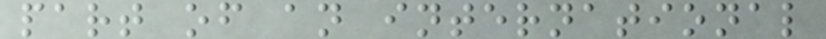part of an international
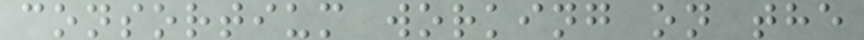consortium working on the
